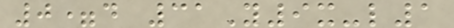0=d 31Y9x-l1
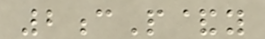2cP&y
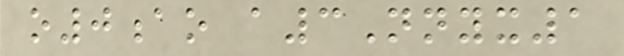o0ao a3Nnyx1
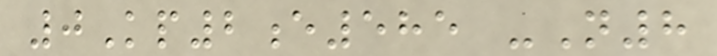0Kp2e585 -N8
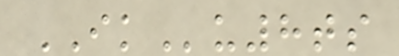IKu8ts
